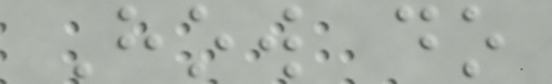How do
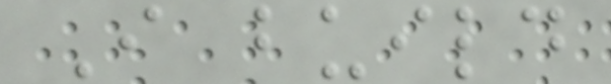I build
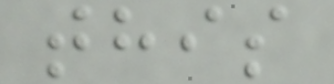this
